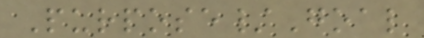Purpose/Goal
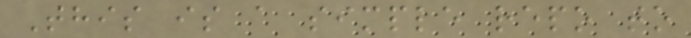This is a simple repo to
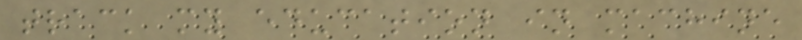track my education in machine
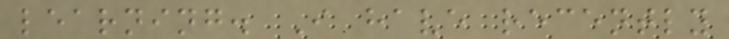learning. I have recently
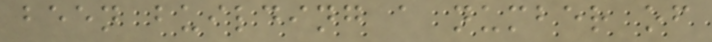been building a number of
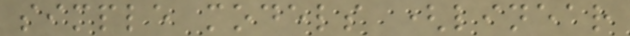simple models (linear
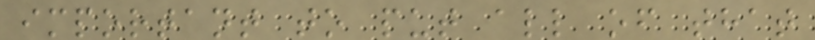important to put all of that
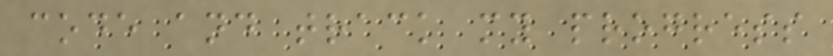code and track my progress
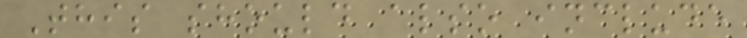This should also include
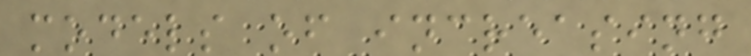models of increasing
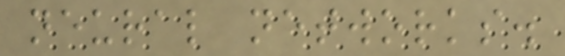neural networks.
